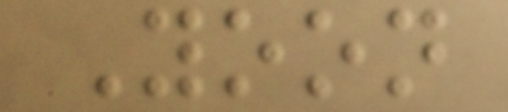Yoon
